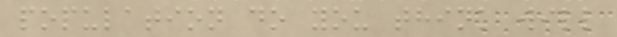population do you think will
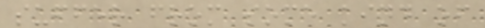suffer from some kind of
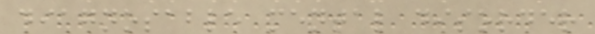diagnosable mental disorder
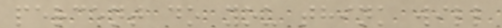percent do you think will
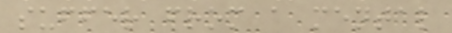suffer from a mental
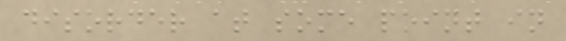disorder at some point in
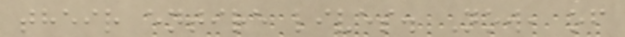their entire lives. Now, of
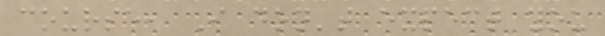course, I don't expect you
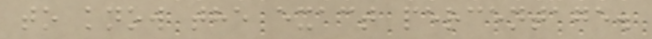to know the exact percentage.
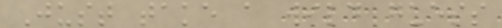Just take a wild guess
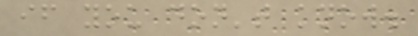if you don't know.
